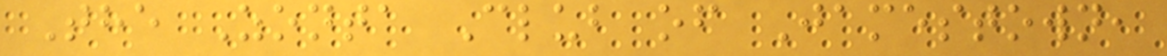The Zonta Club of Jamestown,
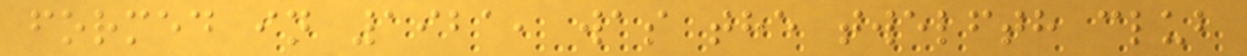formed in 1921, was the twelfth club
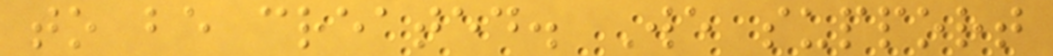to be created. We support
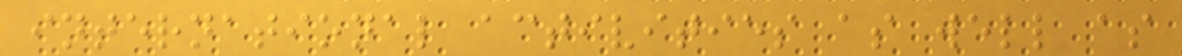international activities as well as
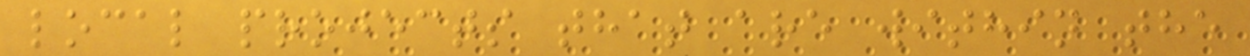local projects that are within the
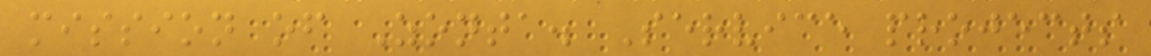mission of Zonta. Service projects
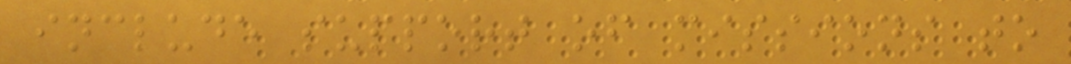include support of missions to
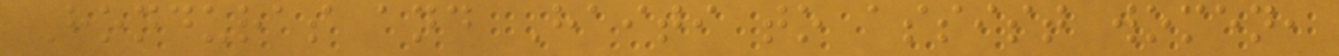Honduras and Haiti to assist women,
